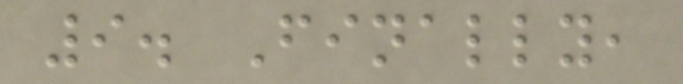9. Finally,
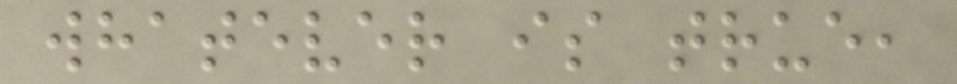whatever is true,
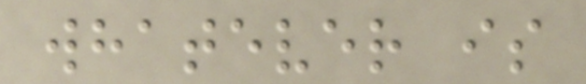whatever is
